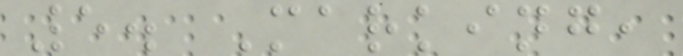5. Marking,
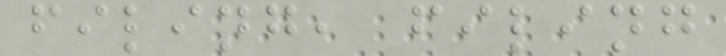filing, filing
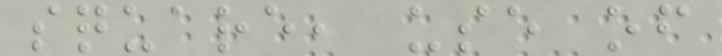square, use of
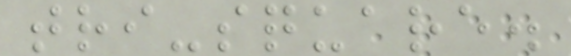tri-square.
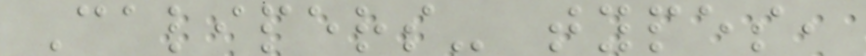Calipers- types,
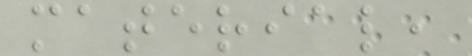material,
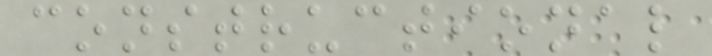constructional
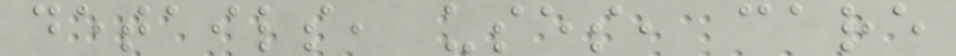details, uses, care
